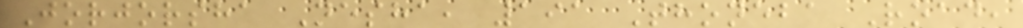Jorjorsha Nesha, 191 Thoneba Road,
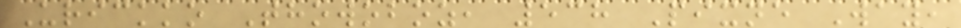Urickko Thowoboz, 538 Pixne Way,
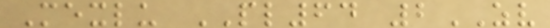Mexlu PL64 2ZV
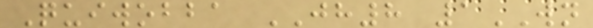Quiwobba JH8 1WN
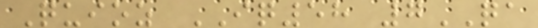Quioz IQ58 7QA
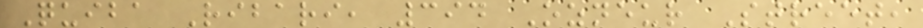Quiba Ribari, 394 Ozneur Street,
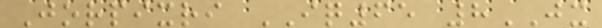Jorpixri IQ65 8JX
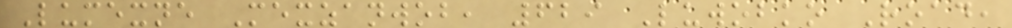Lumexne Mexzanwob, 629 Luwobko Road,
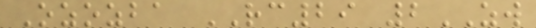Ozozba RC29 2ZW
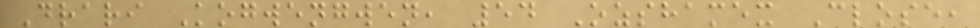Drari Kogwengwen, 54 Ozshamex Close,
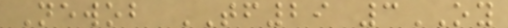Newob TF29 3OY
